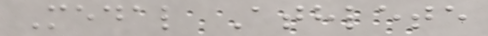Medal Athlete
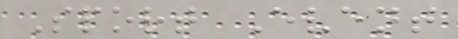Sport Event
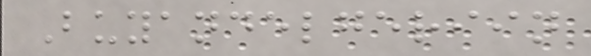Buyandelgeriin
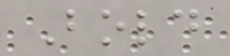Bold
